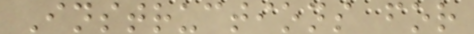Instructions for
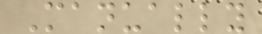Manually
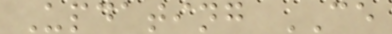Updating CE
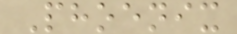Phoenix
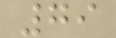79
